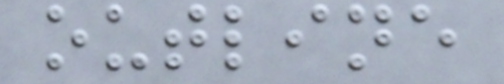outline
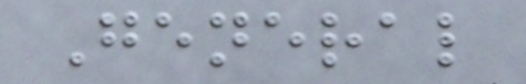General
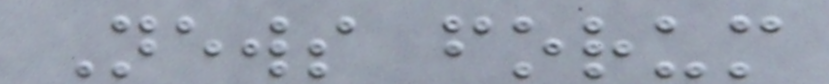News forum
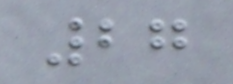27
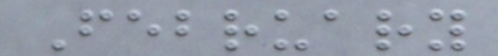February
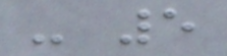- 5
